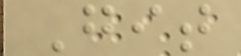Git
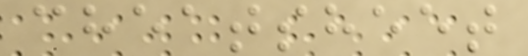cheatsheet
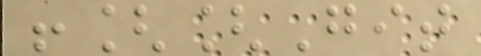![[Git
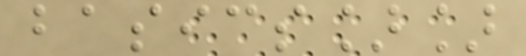basics]]
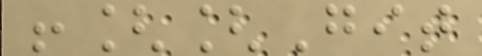![[Git
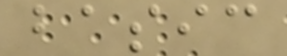basic
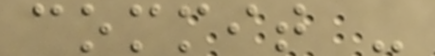commit -
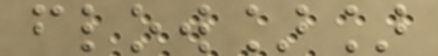flow]]
